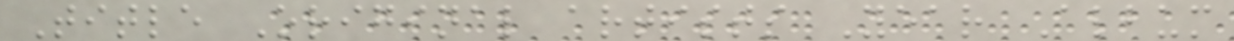Title Original artists Year Album
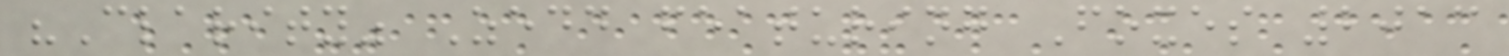"Clarity" Zedd featuring Foxes 2013
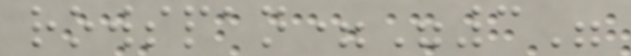rowspan="3"
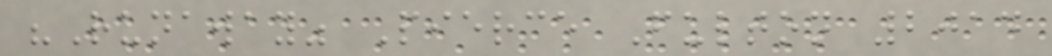"Runaway" Pierce Fulton 2014
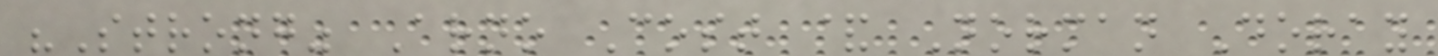"Strong" Arno Cost & Norman Doray
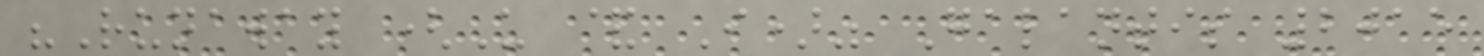"Runaway (U & I)" Galantis 2015
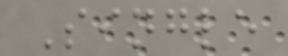Single
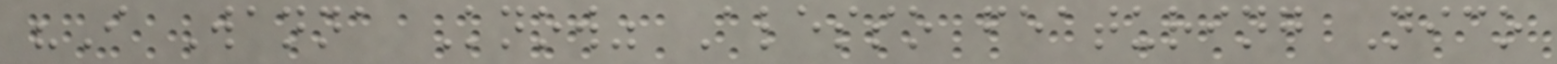"I Wanna Know" Alesso featuring Nico
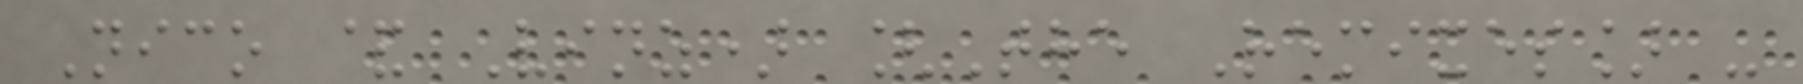Nico & Vinz) [The Remixes] -
